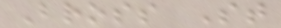Bross St
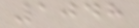1048
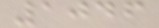1046
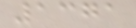1371
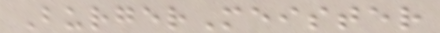BurgerMeister
